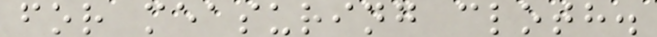for measuring cloth.
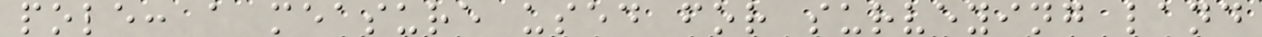pole: a measure used for surveying land
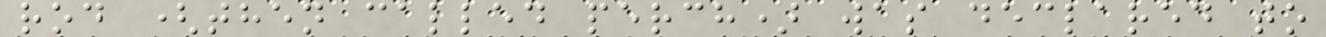rod (then called perch) was declared to
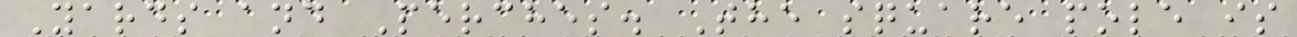Yards and Perches. The square pole is
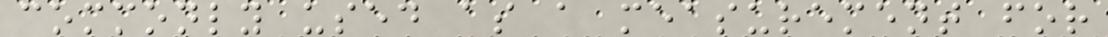commonly used as a measurement for
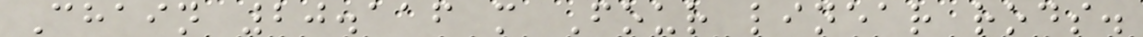Chain 20.116 m Four linear rods.
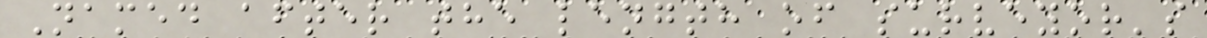Named after the length of surveyor's
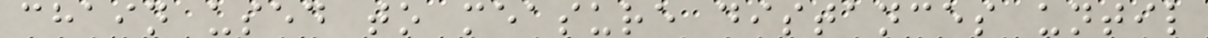chain used to measure distances until
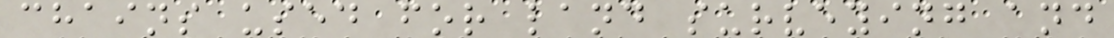chains used for land surveying and
